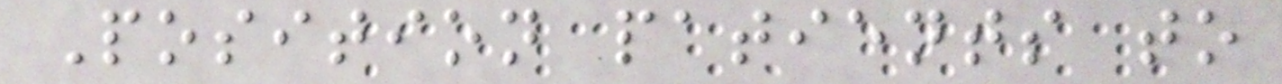Position patients to
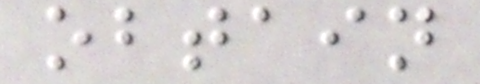obtain
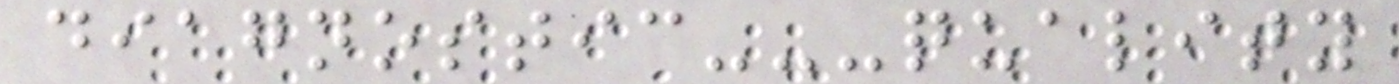diagnostic---quality
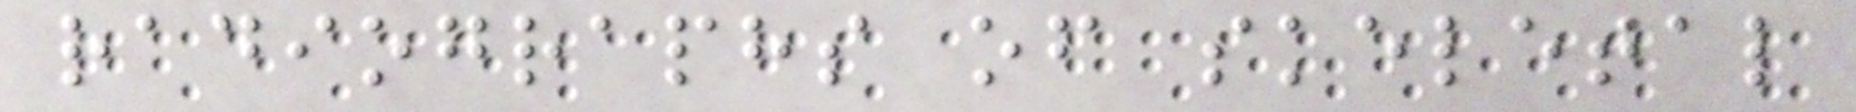radiographs of skeletal
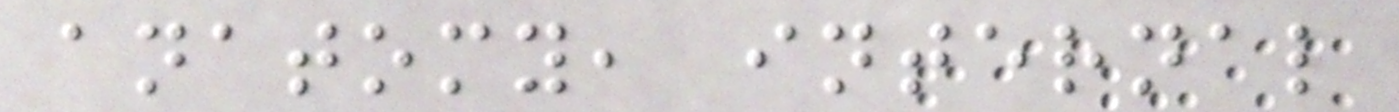anatomy, internal
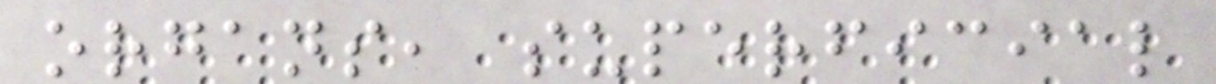organs, superficial
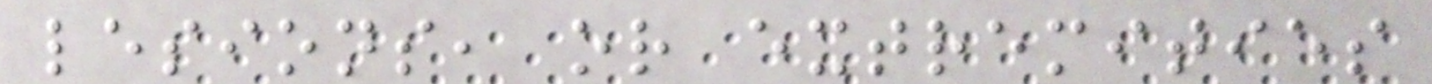lesions, or extremities
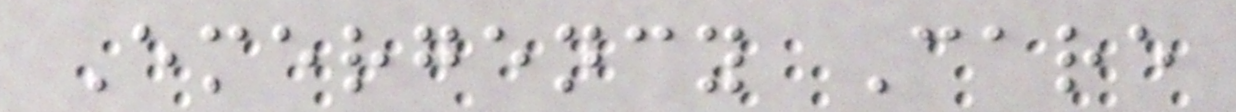Emergency Care
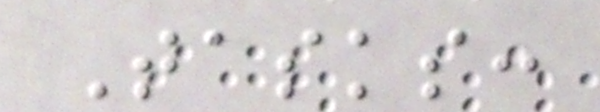Tasks:
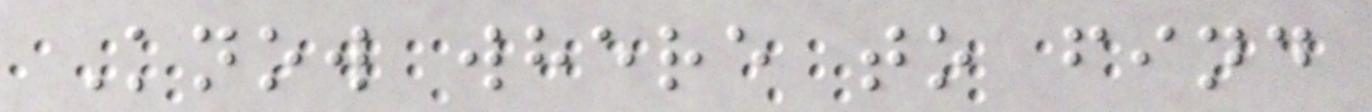Know where to find
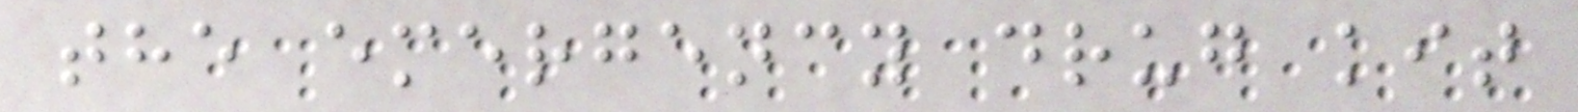the emergency drug kit
